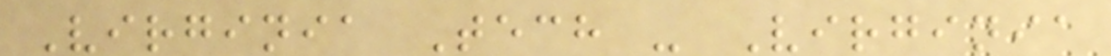Virginia Tech - Virginia
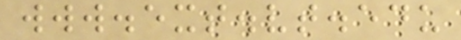www.ext.vt.edu
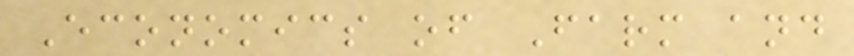Economics of Farm and
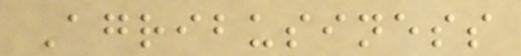Agribusiness
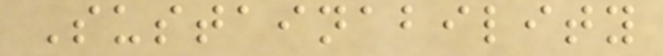Sustainability
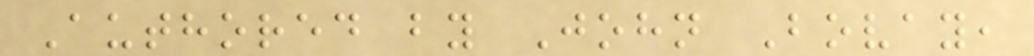Authored by John Bovay,
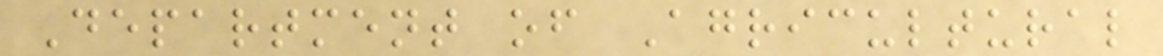Department of Agricultural
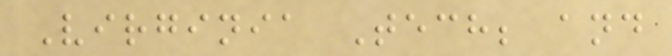Virginia Tech; and
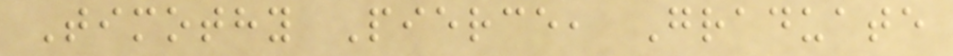Timothy Pierce, Graduate
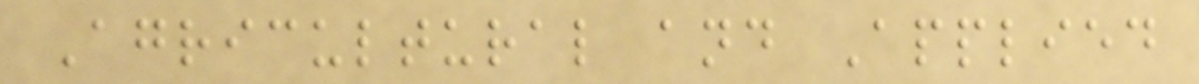Agricultural and Applied
